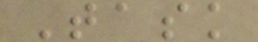Task
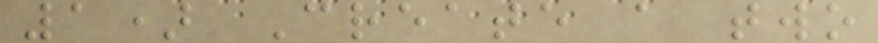1) Create a two
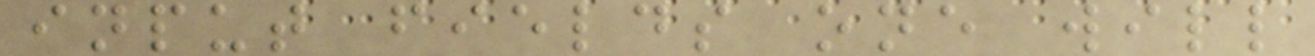input fields one will
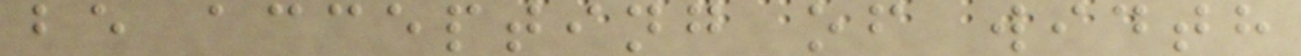be accepting of width
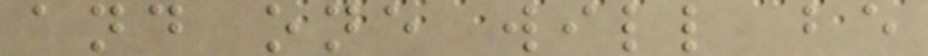and one will be
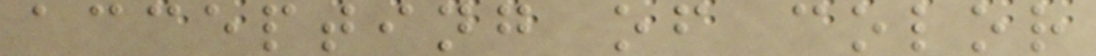accepting of color
